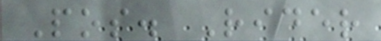Pos. Rider
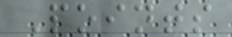Points
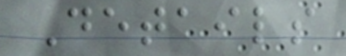Details
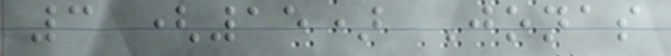3 (15) Jonas
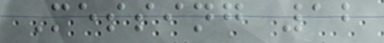Messing 12
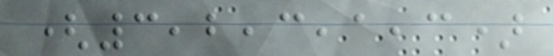(3,2,3,1,3)
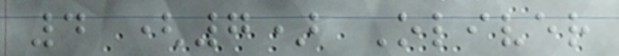4 (7) Oliver
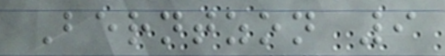Berntzon 9
